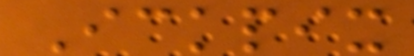Ickpix
